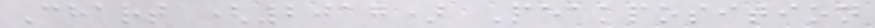Chart (2017) Peakposition
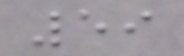59
